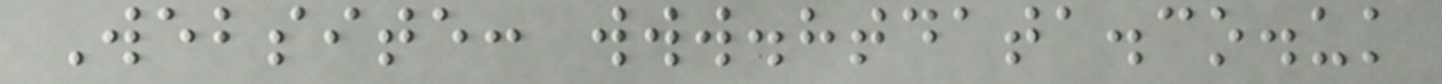Website: www.htdata.co.uk
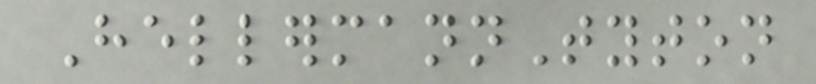HellermannTyton
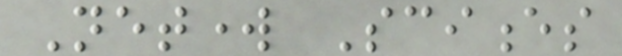Network Sciences
